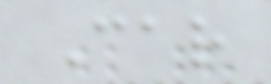Car
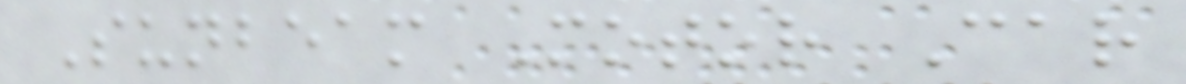Sunbeam Motor Car
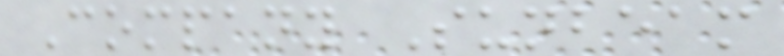Company Sunbeam
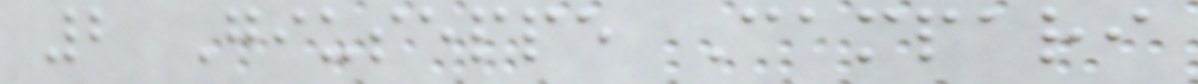2 Giuseppe Campari
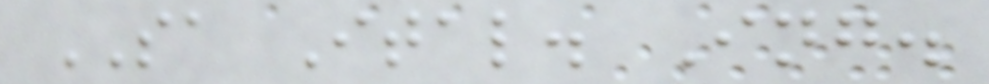SA Ital. Ing.
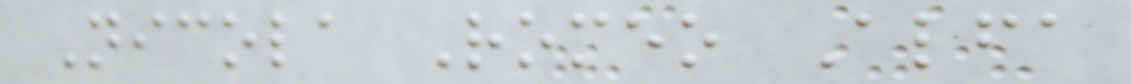Nicola Romeo Alfa
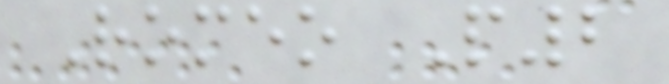Romeo P2
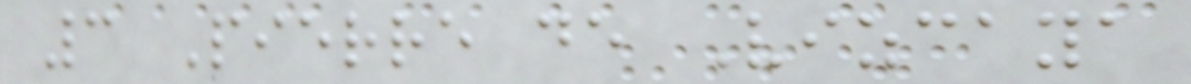3 Pierre de Vizcaya
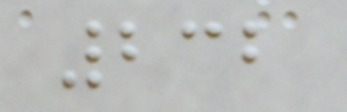232
